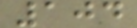104
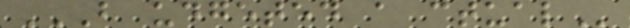B UDGETED A CTUAL
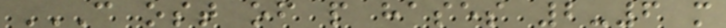C OST OF P HASES 2-6 M
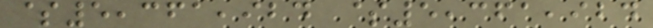$5,361,924 $5,361,924
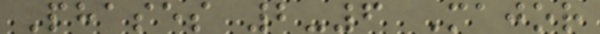Phases 2-6 Major
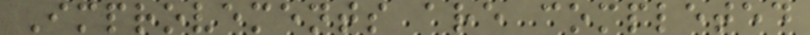Improvements are completed
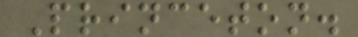Princeton.
